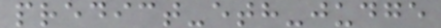predict-eth-judge
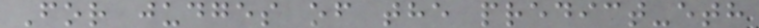For judges of the predict-eth
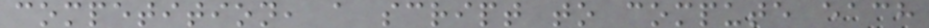competition, a script to compute each
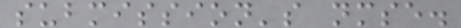submission's nmse.
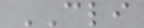CLI
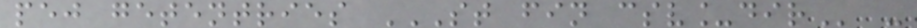pej getentries ST FIN CSV_DIR -
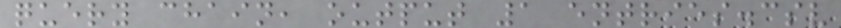query chain, output 1 entries.csv
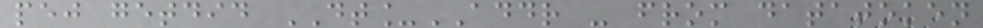pej getdid DT_ADDR - from datatoken
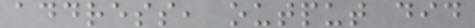address, output did
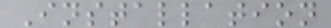Installation
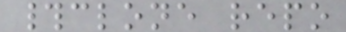#clone repo
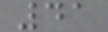41
